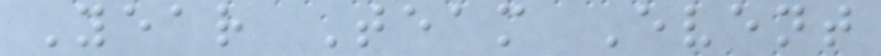Year Team Event
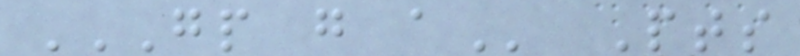GP G A Pts
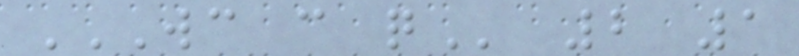WC C Q 2 1
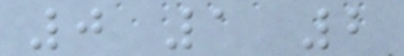0 1 2
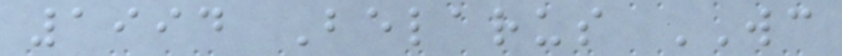1994 Belarus WC
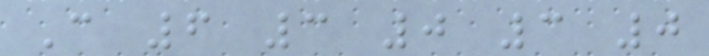C 6 3 0 3 0
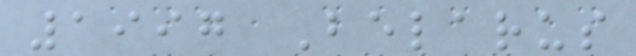1997 Belarus
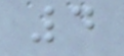4
